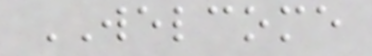WELCOME
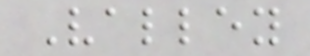Valley
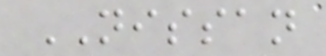NISSAN
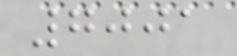7001
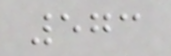573
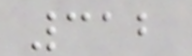312
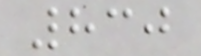830
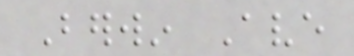Berwin Ave
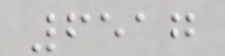6517
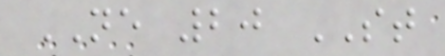NE 20 ST
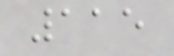115
